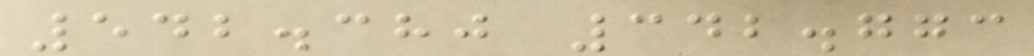542.380 342.773
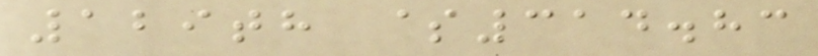129th $314.83
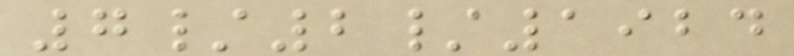7/2/1924
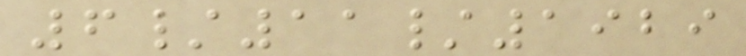6/11/1929
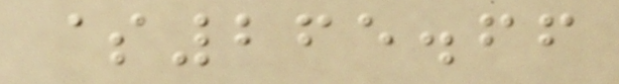$265.66
